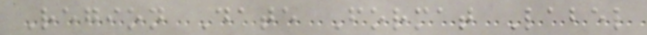Region Date Format Label
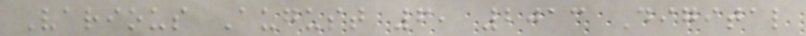Various August 6, 2013 Digital
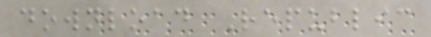download Republic
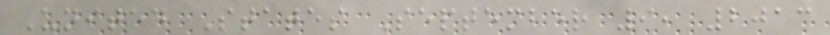United States September 9, 2013
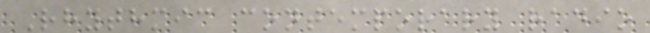Rhythmic contemporary radio
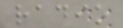radio
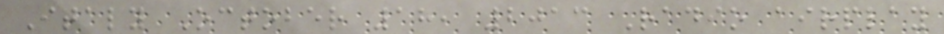Italy October 18, 2013 Radio airplay
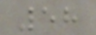58
